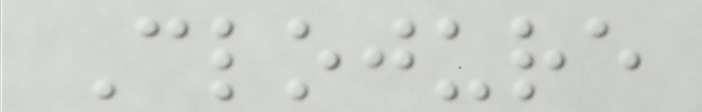Clojure
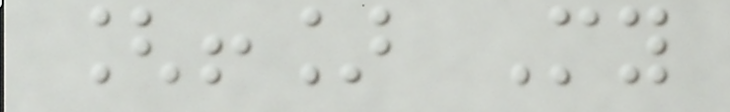[!] My
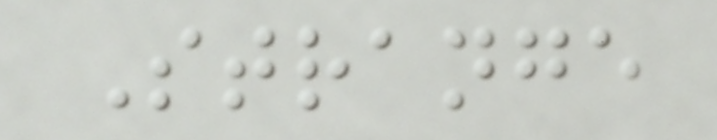Strange
